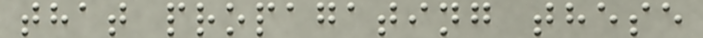that propagating these
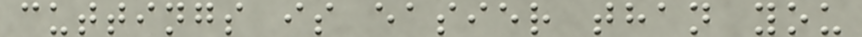cuttings is easier than you
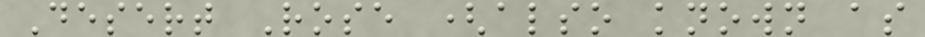Desert Rose (also known as
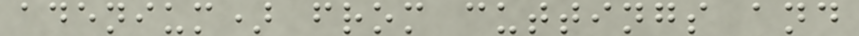adenium) from cuttings and
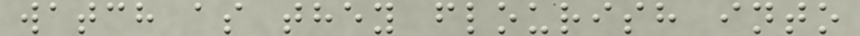watch as they flourish into
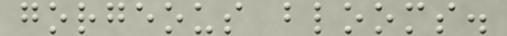gorgeous blooms.
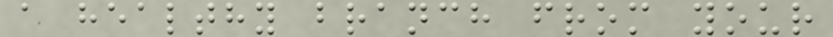a healthy branch from your
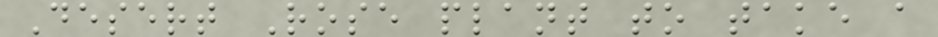Desert Rose plant to take a
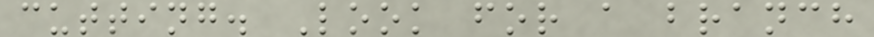cutting. Look for a branch
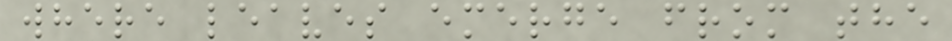where leaves emerge from the
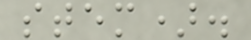stem).
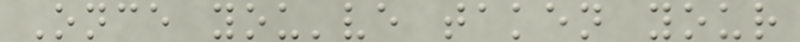Once you've taken your
